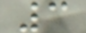3
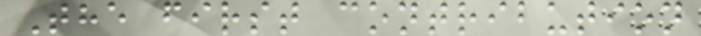The first contribution
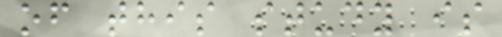of this study is
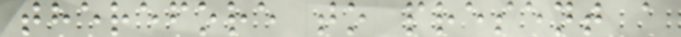therefore to present a
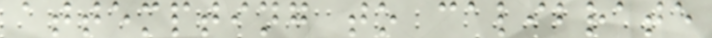attempting to calibrate
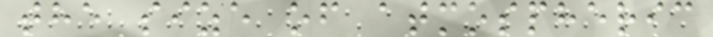the size of atmospheric
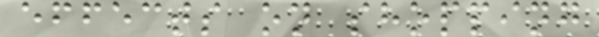effects on shopping
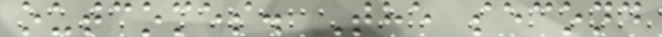outcomes. The second
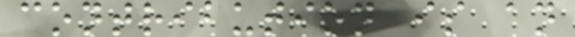contribution is an
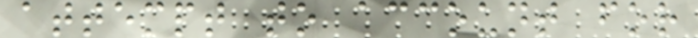attempt to account for
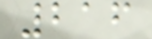216
